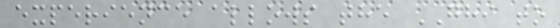experience allows the GHI to
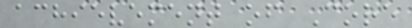achievement of Core
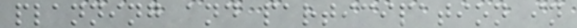planning and participation in
